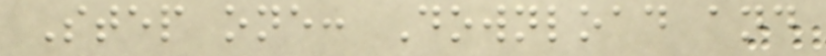Step one: Download and
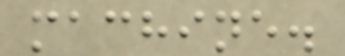machine.
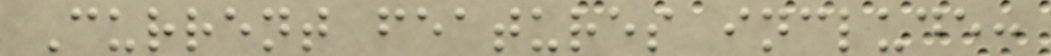Current features include:
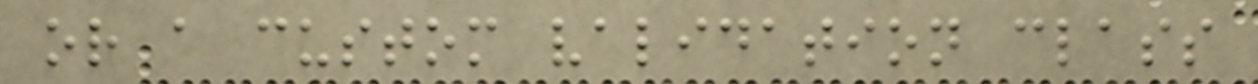or a custom validation class
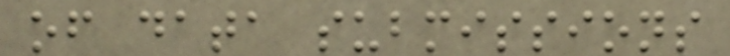of data submissions
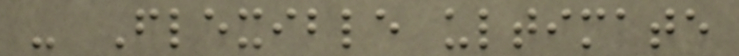- Flexible ultimate
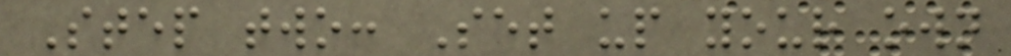Step two: Set up your own
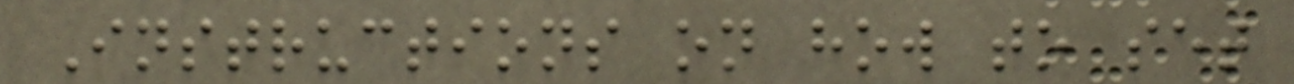Instructions on how to set
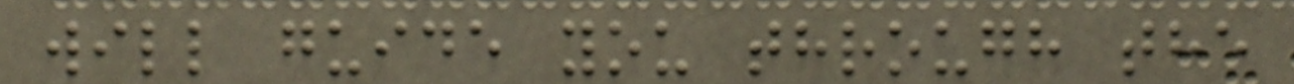will guide you through the
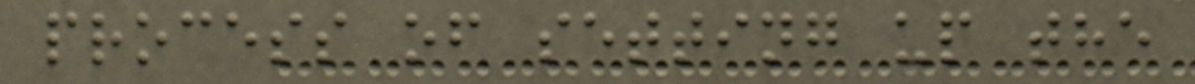process of setting up the
